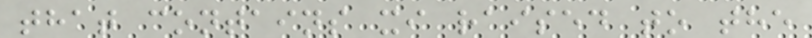that contains xi raised to the
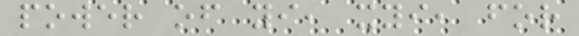power of yi, xyi, for
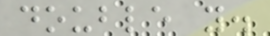double y.
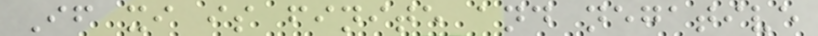If xi is finite and negative
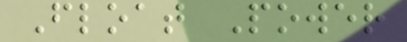Float Power
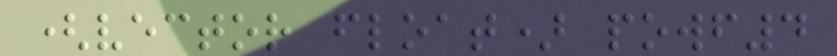(vector float) powf4
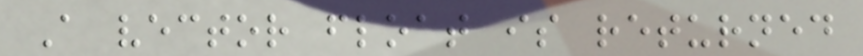A vector float is returned
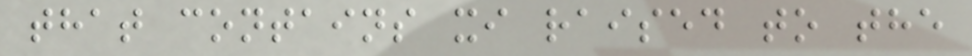that contains xi raised to the
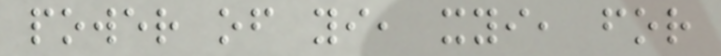power of yi, xyi, for
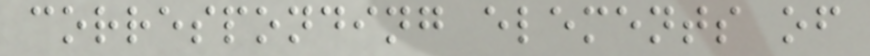corresponding elements of
